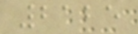2125
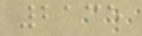2135
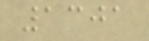1301
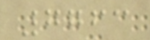7763
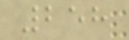258
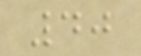40
